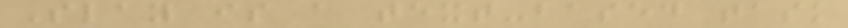Slay is a text-based task
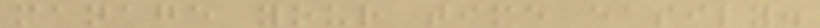manage your time easily.
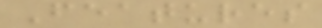Features
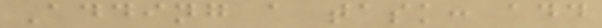Adding a task: add
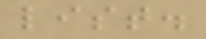list.
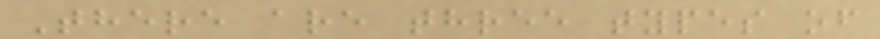There are three types of
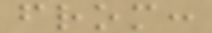from:
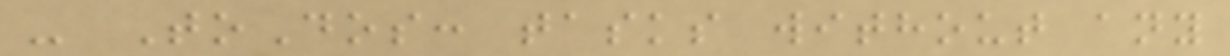- ToDos: tasks without any
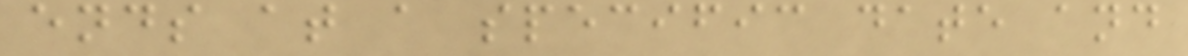ends at a specific date and
